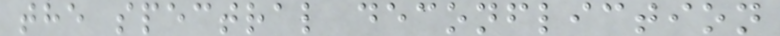the spectral deconfliction
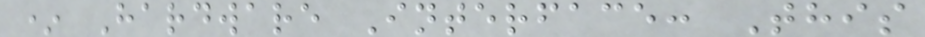* Hardware Interface: This
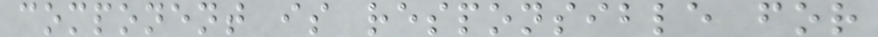component is responsible for
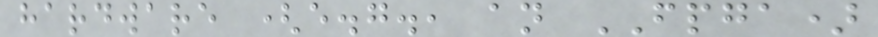hardware (e.g., an FPGA)
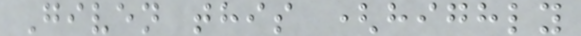Given this (highly
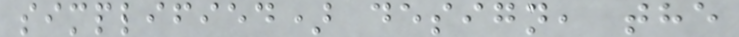simplified) design, the
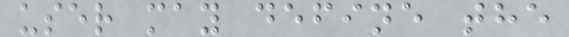user may define the
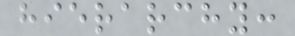hierarchy:
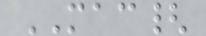MAC{
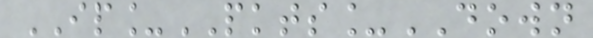IP_PKTS_DOWN
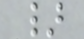}
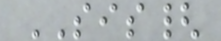SIS{
